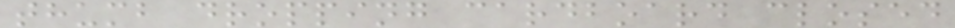thumb dropping cardboard closed
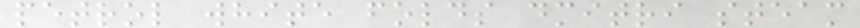petrol white folds dmitri steam
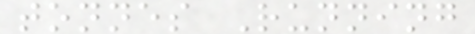tonnes Running
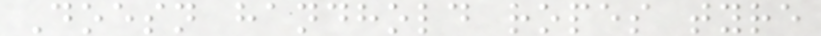Doesn handhold ropes tyre
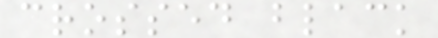crossed black
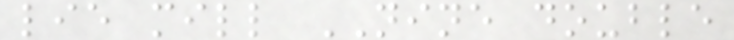lie mill NINE double
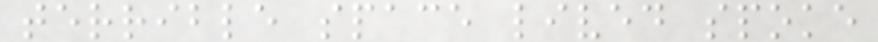terrible space lived spoke
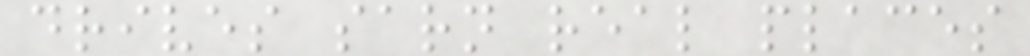drives sarn real places
